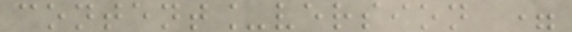content_version =
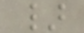}
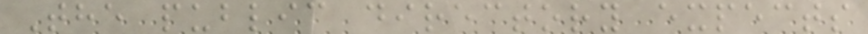The public directory expects
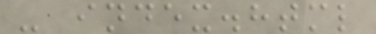- index.html
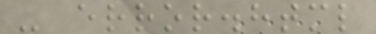- error.html
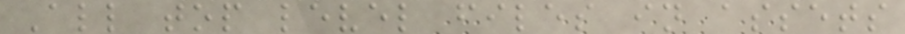All top level files in assets
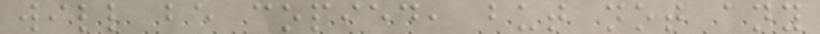will be copied, but not any
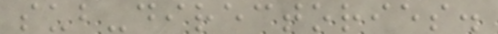sub-directories.
